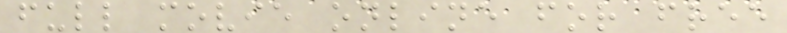full movie online for free
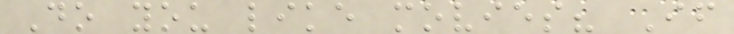Do you like movies? If
